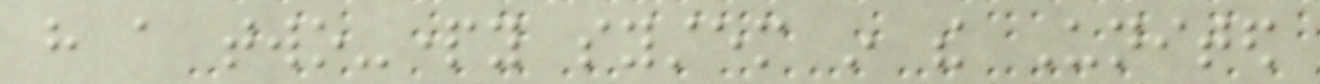have a two-party system in the United
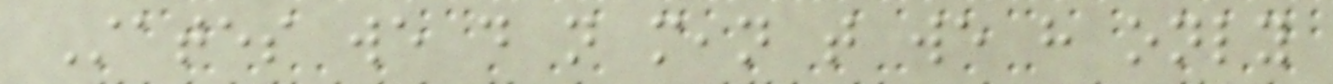States we do not mean that we have only
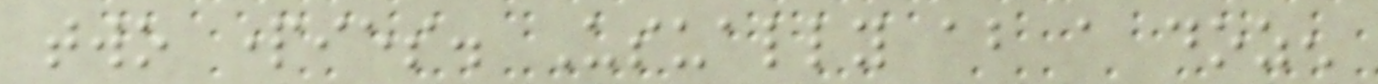two parties. Usually about a dozen
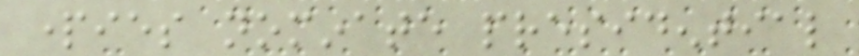parties nominate presidential
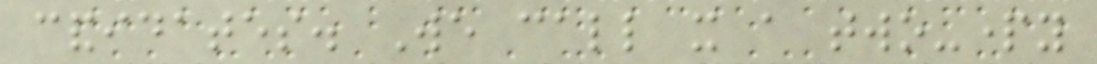candidates. We call it a two-party
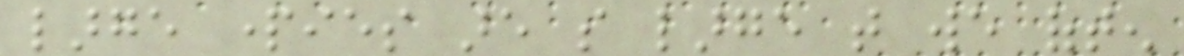large parties are so large that we often
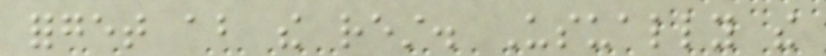forget about the rest. Usually the
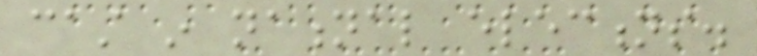cast in national elections.
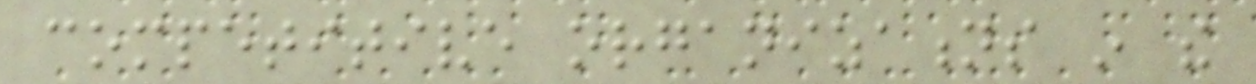competitive organizations in the
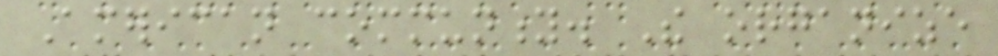American community. The organize
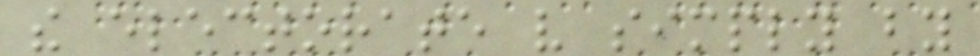the electorate very simply by
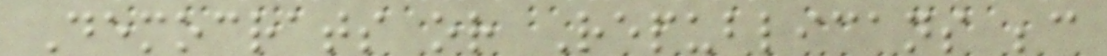Democrats or Republicans because
